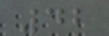42
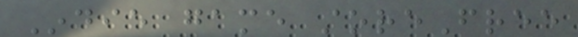Indie game storeFree
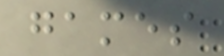games
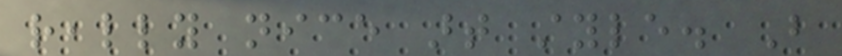really nice art style. But
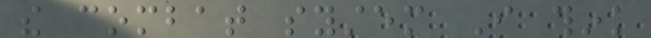the combat system I think
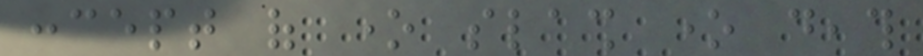concept of one slash one death
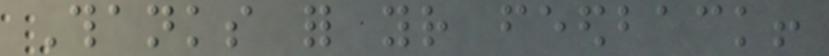Thanks for your feedback!
